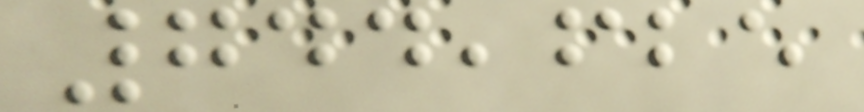744,625
